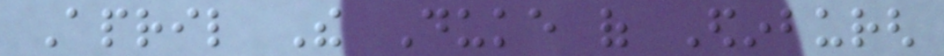April The Duke of Edinburgh
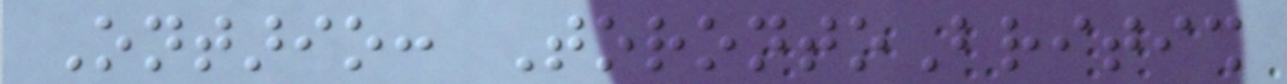Ontario: TorontoBritish
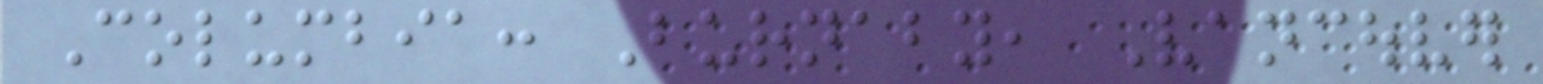Columbia: Burnaby, Vancouver
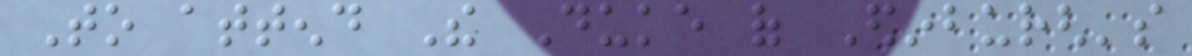To attend The Duke of Edinburgh's
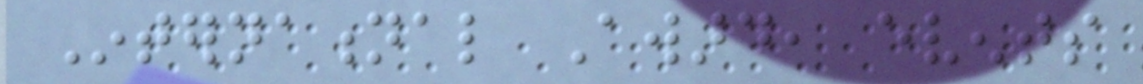International Award, events
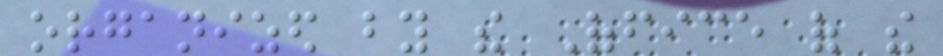organized by the Office of the
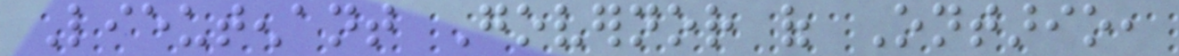Lieutenant Governor of Ontario,
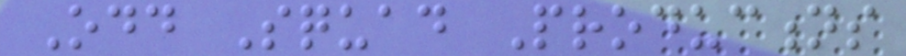Odd Squad Productions
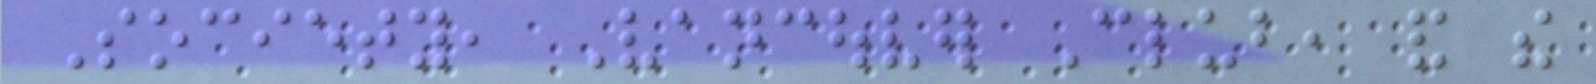Society, Vancouver Club, and the
